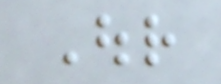Our
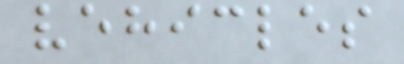vehicles
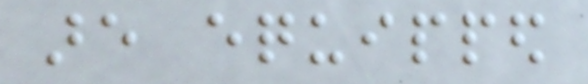are equipped
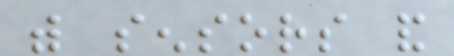with sensors and
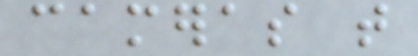cameras that
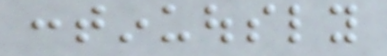continuously
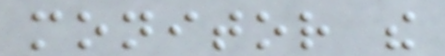monitor the
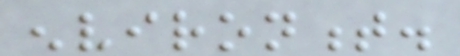environment.
